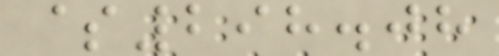$298.08
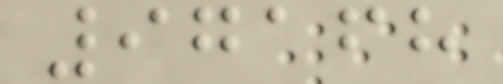97168
